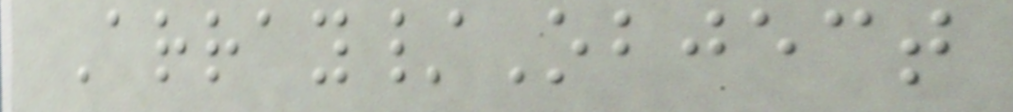Array/Object
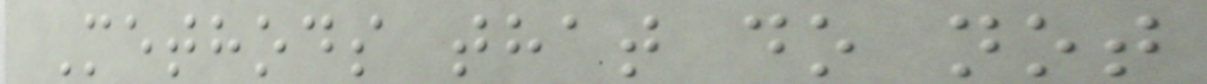Methods that do not
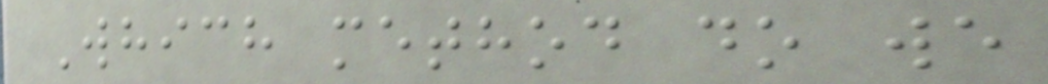Which method do we
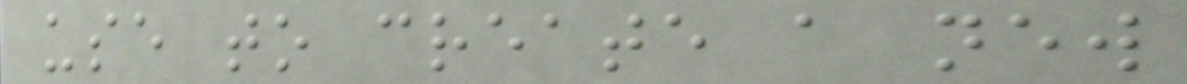use to create a new
